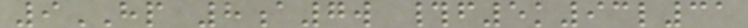9HP 8a7w #f5k93l31
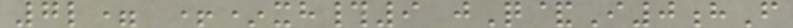7l= +*xh#9 jQ&I0hF
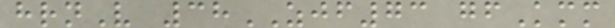hrnV 38ZJF73 gfKmm
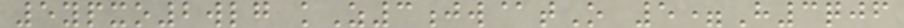5ypxo2wlg kZ3jw@tO 5=H3qjf
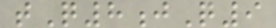tQ8jQ9
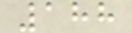188
